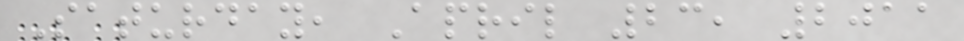Saturday, April 23, 2011
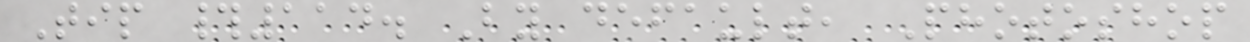Tip #114. By default, Photoshop
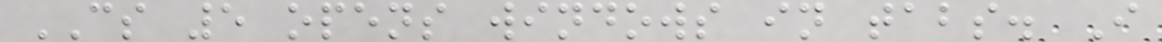CS 5 opens windows in tabs. I
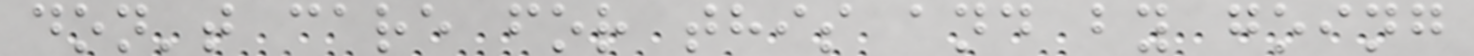don't care for this and by going
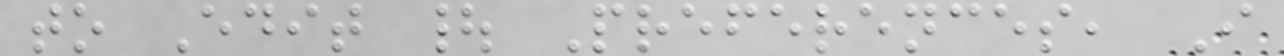to Edit | Preferences, I
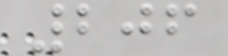206
